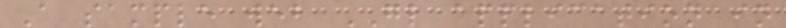A sample web GL application in
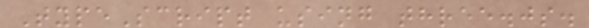TypeScript using three.js.
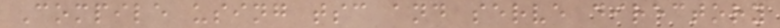Compile using tsc and serve directory
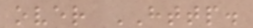over HTTP.
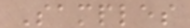Samples
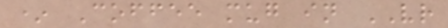* Coffee mug in VR
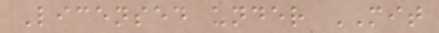Licensed under MIT
